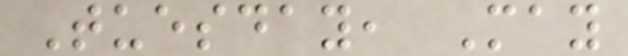Tuesday, May
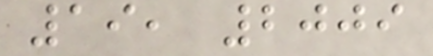19, 2009
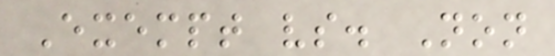Exempt vs. Non
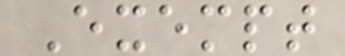Exempt
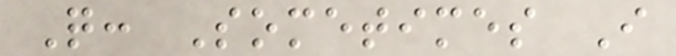Q: Sometimes I
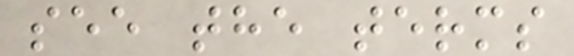see the terms
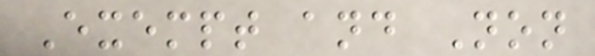Exempt and Non
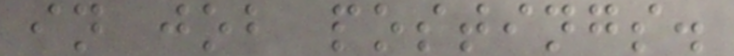in job postings.
